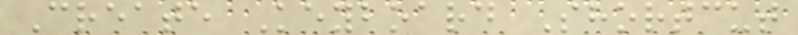Create Keyboard Shortcut
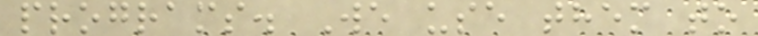programs. We use them to
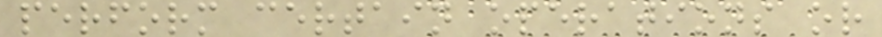perform certain operations or
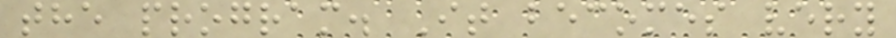the program. It becomes very
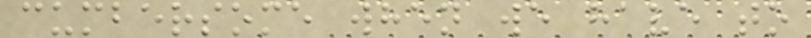cumbersome when we have to
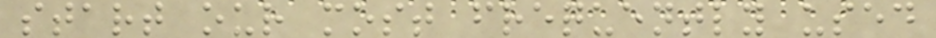start our most frequently used
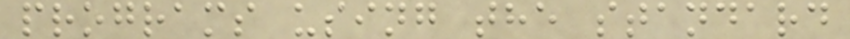programs using the standard
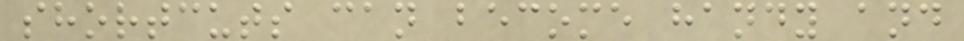shortcuts can become handy and
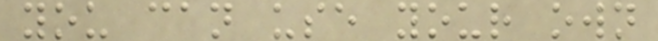you can use your own
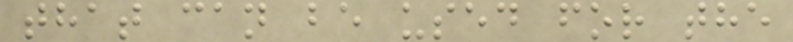that can be used for the
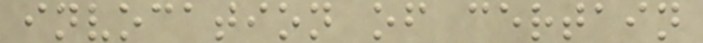invocation of certain
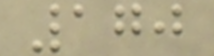170
